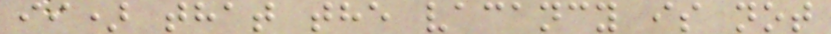ii) that the vacancy is not
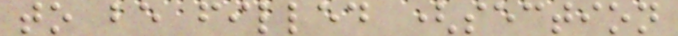to be filled (section
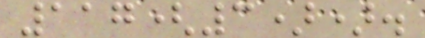117(3)).
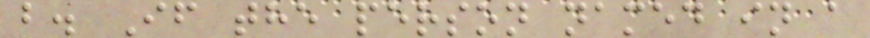b. If the person named in a
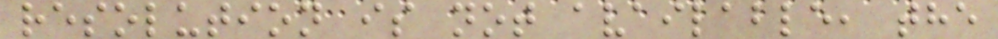resolution is not available, the
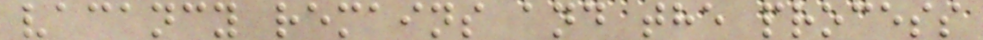vacancy remains and the process
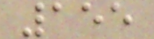155
